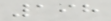198
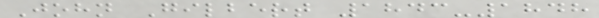John Gilbert 1843-1848
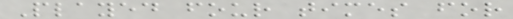Played four times for
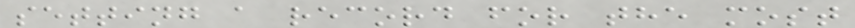setting a record for the most
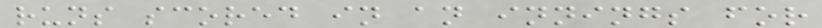runs scored in an innings for
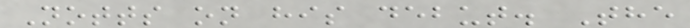Notts on his debut. The
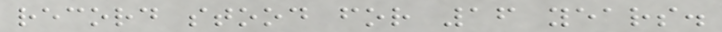record stood for 16 years.
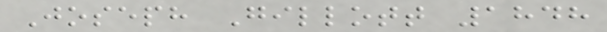Joseph Gillott 1848
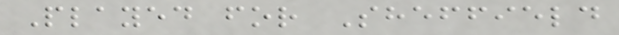Played for Sheffield
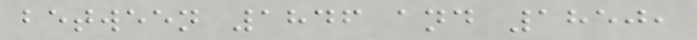between 1846 and 1850,
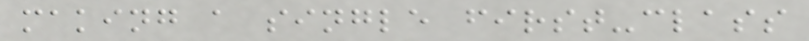making a single first-class
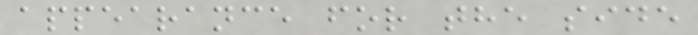appearance for the side
